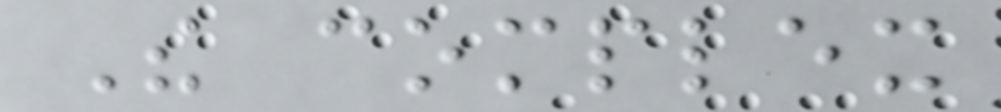The complex
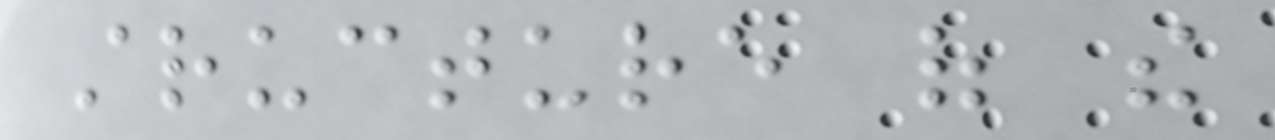structure of the
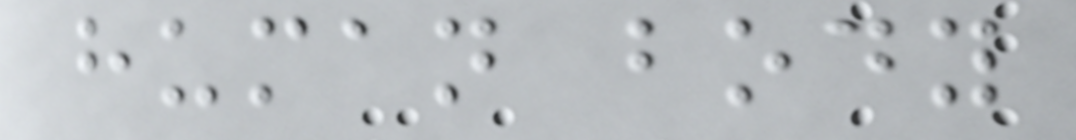human body
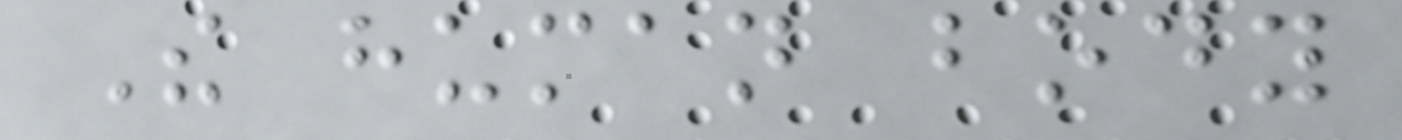The human body
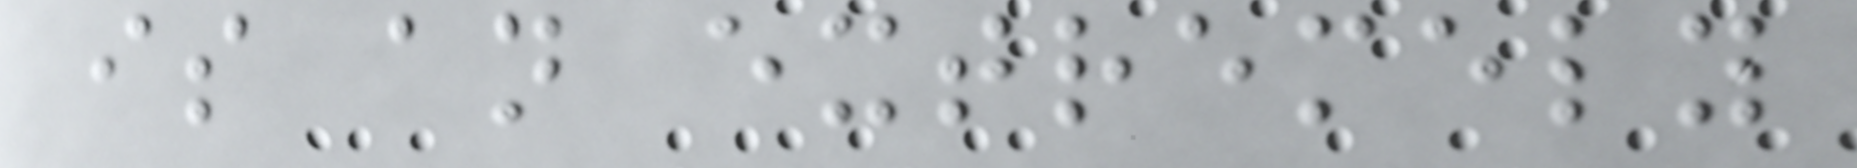is an extremely
